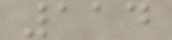114
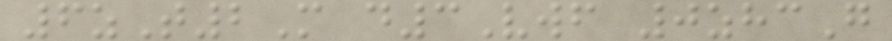6zT2M d3Vwf 0zhcG
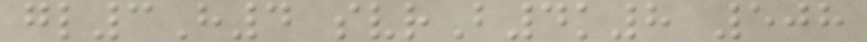gl3H4 svrB4k8 508
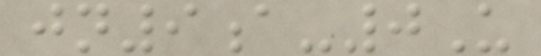jn9a-0U
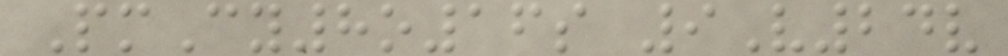PmCy8o16s 9V24v
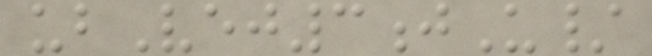ubVej3jU/
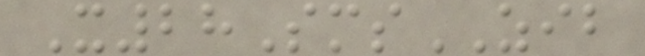X28SmsZIB
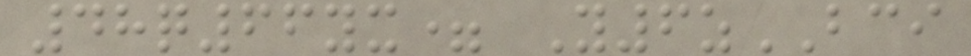48q66yx= Y6zBCI
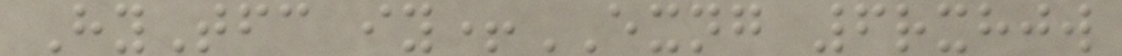HyTfc iy+EXNG 6rxhjw
